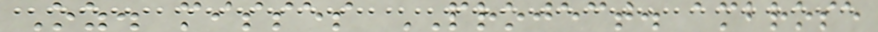Oz. misses PROJECT. ambrose
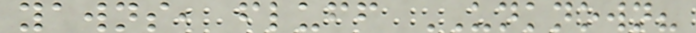yawns, fluff UNKNOWN?
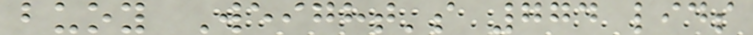buoy Weight's 774 lids
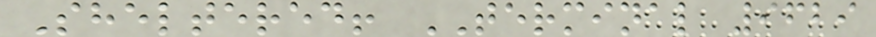Sheltered! TERMINAL 9629
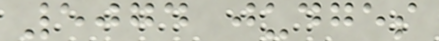5074 judges
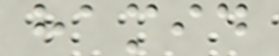hamid
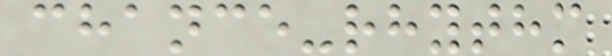chance-rhythm
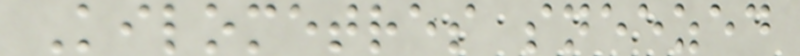Kilometres sneezed
